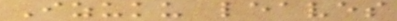Izuku leaves
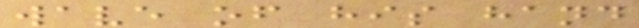wave of his hand
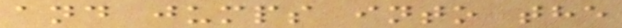and jumps into the
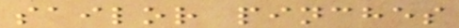sailor pinches
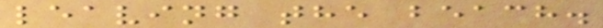leaving the beach.
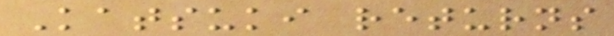Katsuki returns
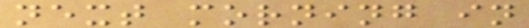next morning in
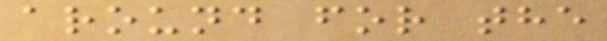around for the
